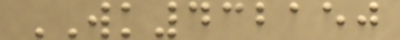WK432150
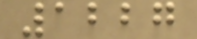1227
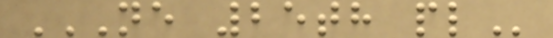NE 25TH PL
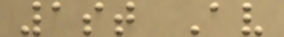1st Av
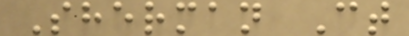Sherman Ct
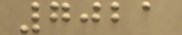7021
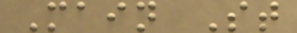Main St
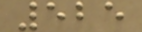525
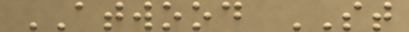ATWOOD ST
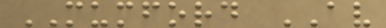MUMFORD AV
